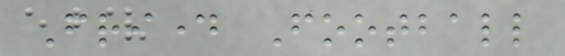Friday Football
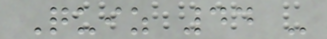Quiz 44 -
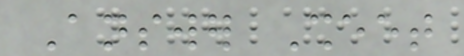Answer Sheet
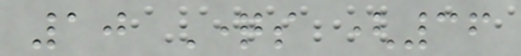10 Questions (36
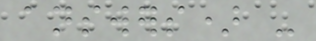answers) -
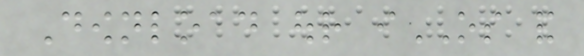Download our iOS and
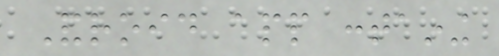Android app containing
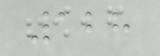128
